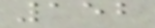152
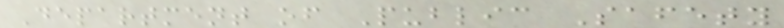Department of Public Safety
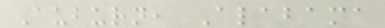Auburn, Alabama
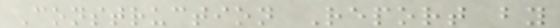Construction Report by
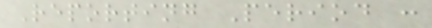Reporting Period :
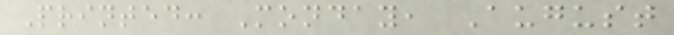Printed: Monday, August
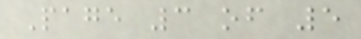Page 3 of 5
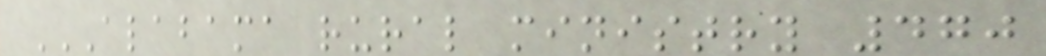ALABAMA RURAL MINISTRY 470
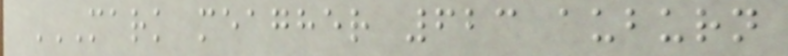MARK MEAGHER 623 AUBURN
